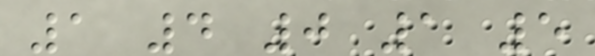1 4 0 1 5
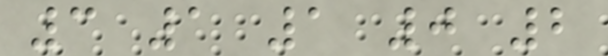3 1 1 0 2
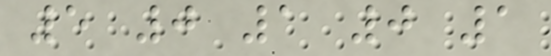5 0 1 0 1
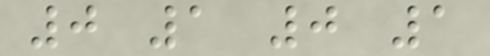0 1 0 1
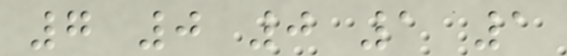7 0 0 1 1
